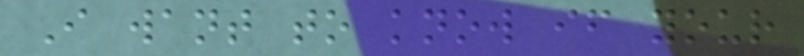I want to know if your
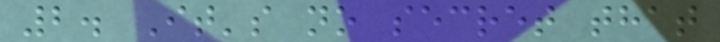2. It's no secret that
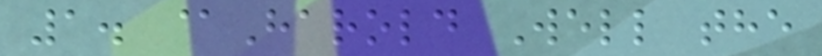1. @Harold Well the
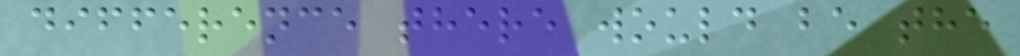difference there would be the
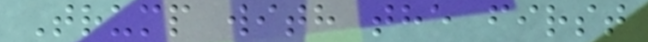Trump with the first
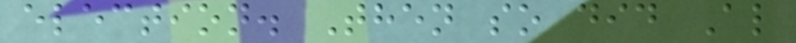election. Then so did Al
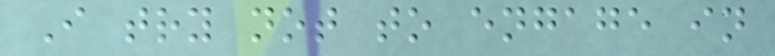I try not to engage in
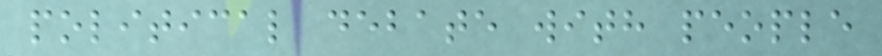political debate with people
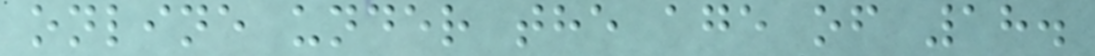online under the age of 18.
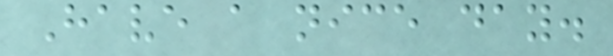Have a nice day.
